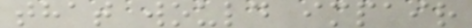that would impair
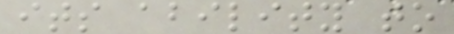its ability to
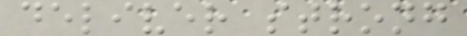deliver strong
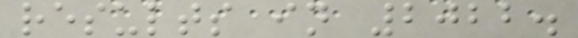results in 2022.
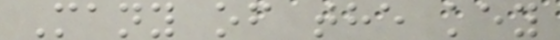Many of the key
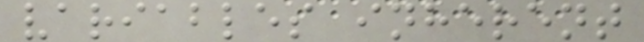variables inherent
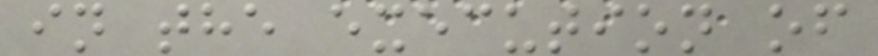in the execution of
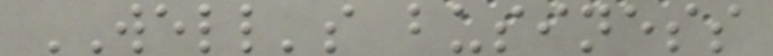WELL's business
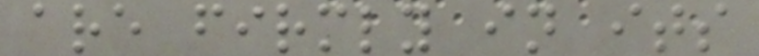are firmly in its
